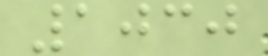1030
